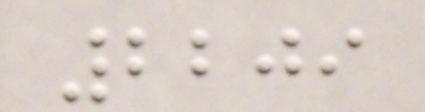2209
